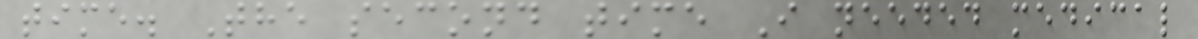time. The second time I needed medical
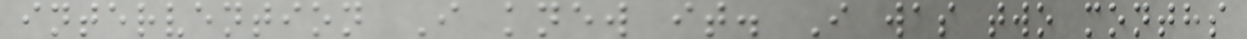intervention I knew it. I was two months
